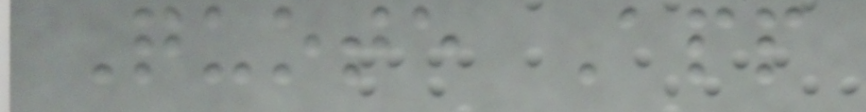Quote App
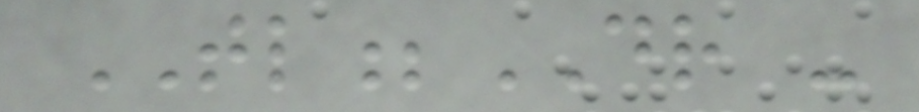TL;DR -
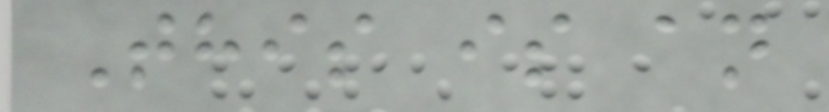This is an
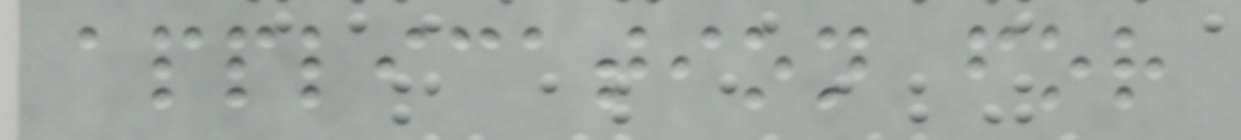application for
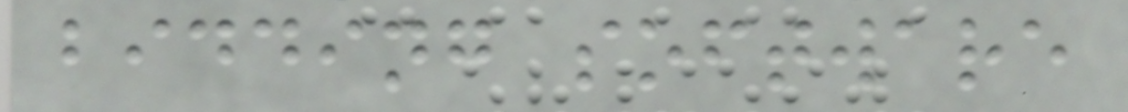bidding software
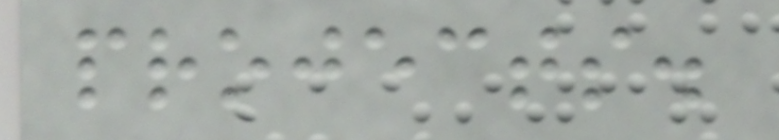projects.
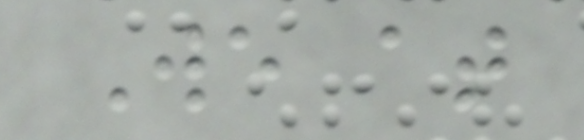We at
